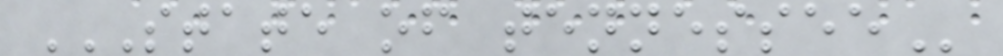STATE OF TENNESSEE
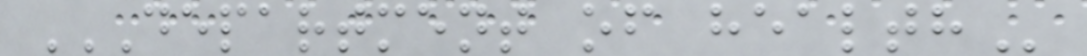DEPARTMENT OF HEALTH
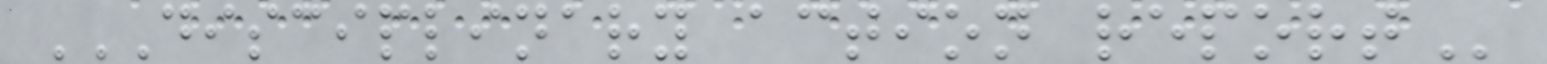DISCIPLINARY ACTION REPORT
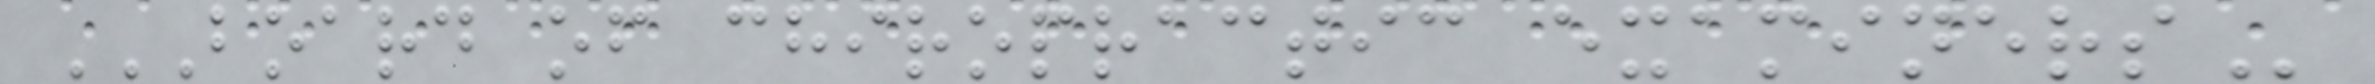BOARD OF CHIROPRACTIC EXAMINERS
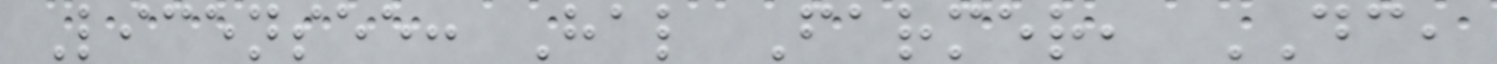Licensee: Hal Farmer, DC,
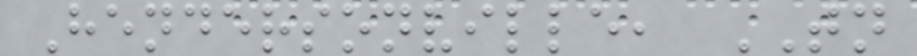Hendersonville, TN
